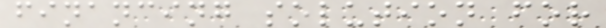financing solution for
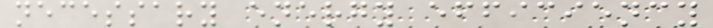necessary energy efficiency
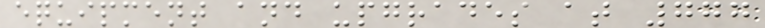equipment and upgrades at 777
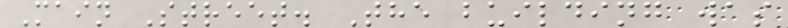Main Street. The building was
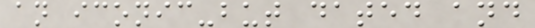an iconic-but dated and
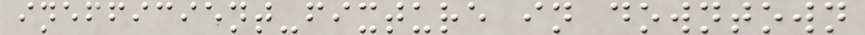inefficient-fixture in downtown
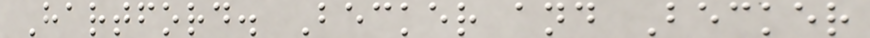Hartford. Becker and Becker
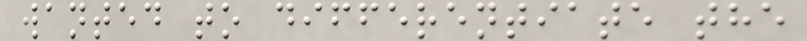wanted to differentiate the
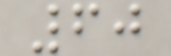60
